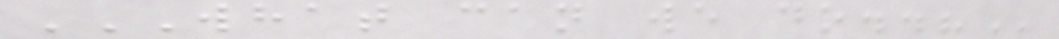WHAT CAN WE DO..?
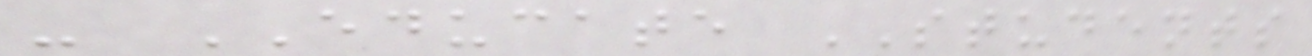- EDUCATE STUDENTS
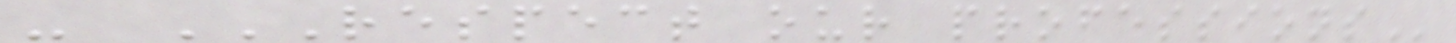- RESPECT OUR PROFESSIONS
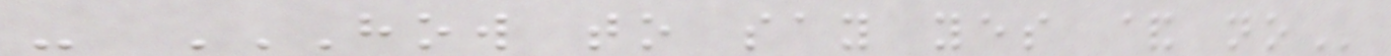- HOW TO SAY YES & NO
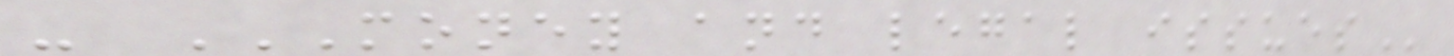- MONEY AND LEGAL ISSUES
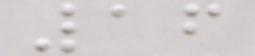16
